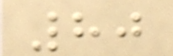80
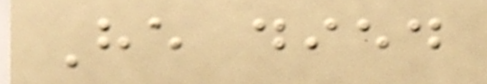He died
